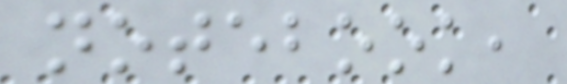notebook,
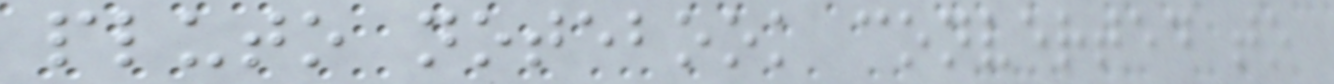pluto notebook converted to
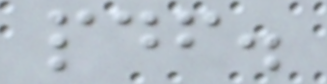pdf.
